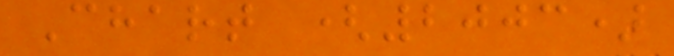Chart (2003)
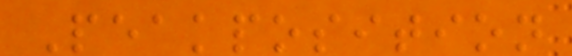Peakposition
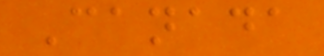Canada
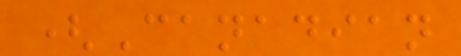(Canadian
